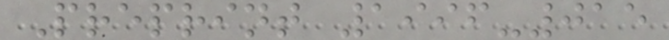Preprint 1996-015
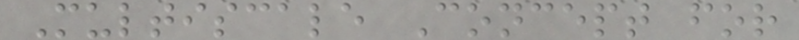Multiscale Concept for
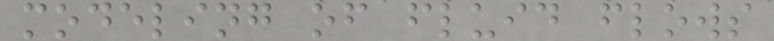modeling of fluid flows
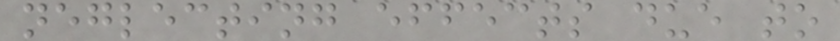neglecting effects due to
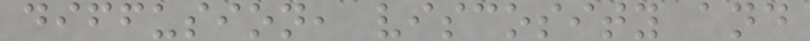diffusion, viscosity and
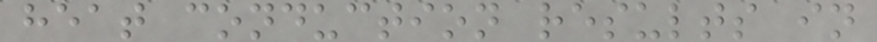heat conduction results in
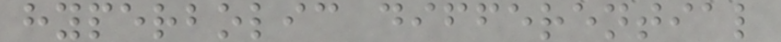hyperbolic differential
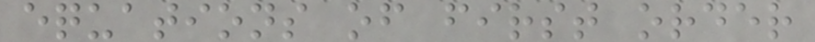equations of first order
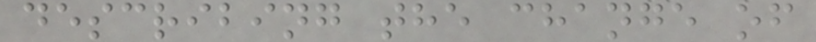describing the change of
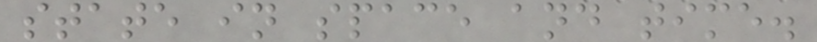state in space and time.
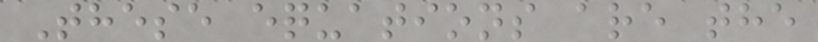These equations are the
